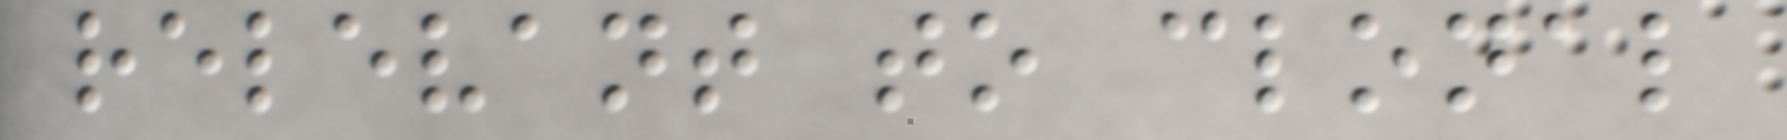relevant to clonal
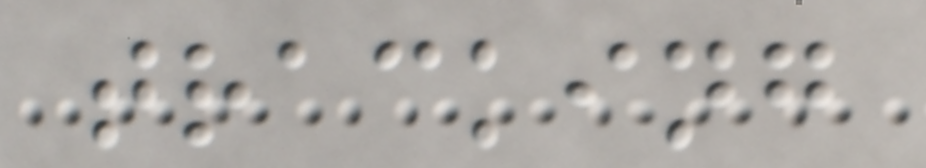tracking
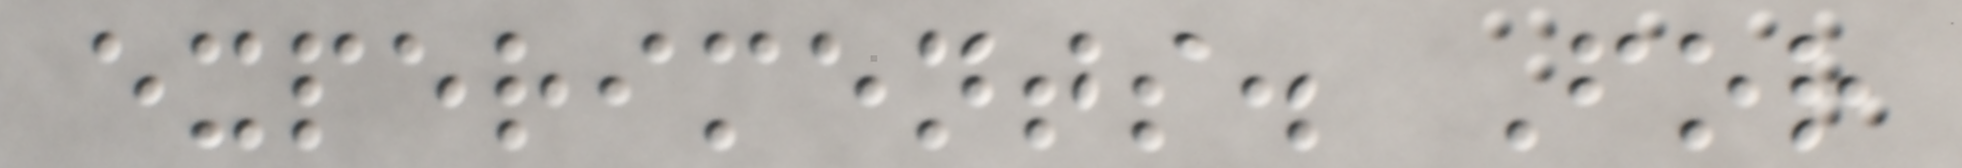experiments. For
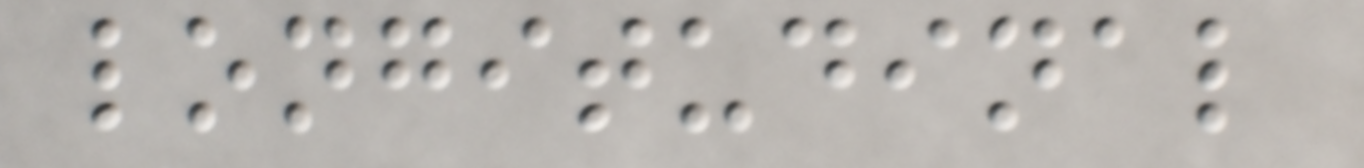longitudinal
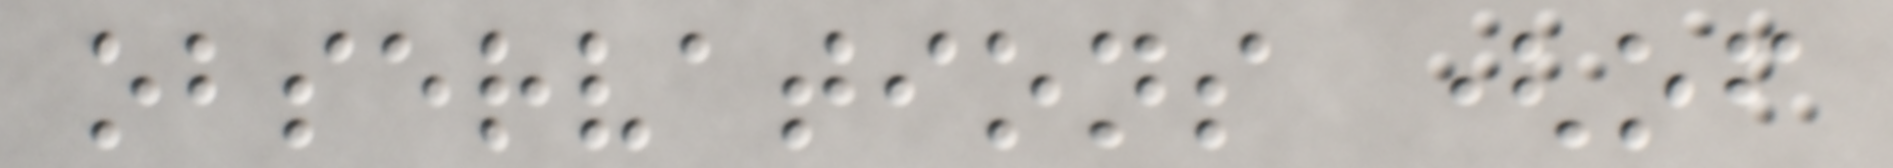observations (of
